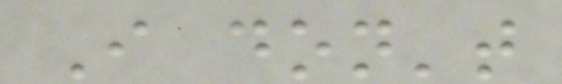I don't
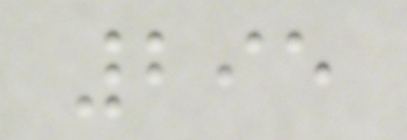295
